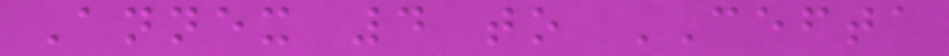Annex 4 to CEFTA
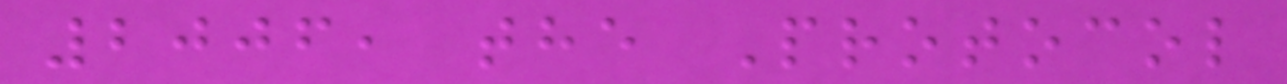2006, the Protocol
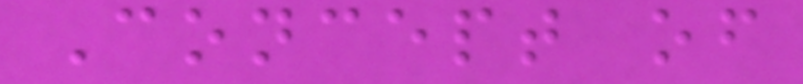Concept of
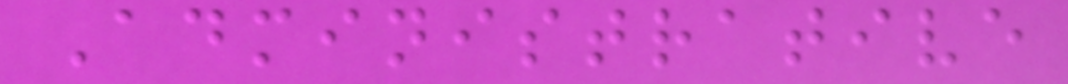Administrative
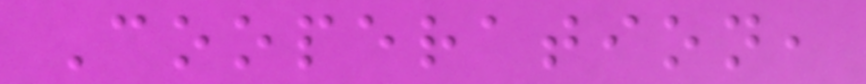Cooperation,
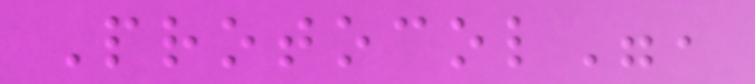Protocol",
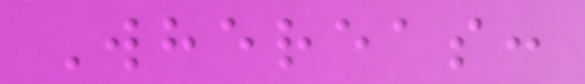Whereas:
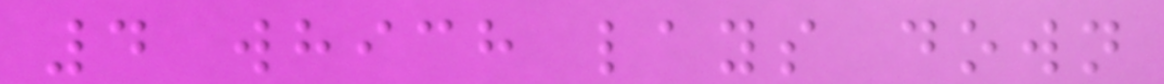4 which lays down
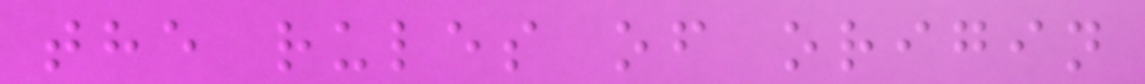the rules of origin
